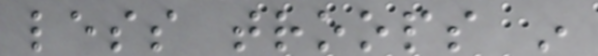less troops in
